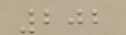202
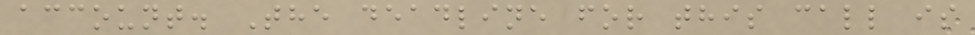account. The deadline for this call is
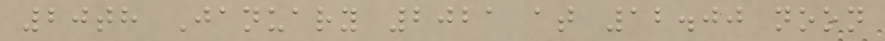20th January 2021 at 12.00 noon
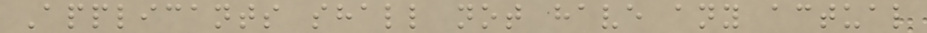Applicants shall not have any actual
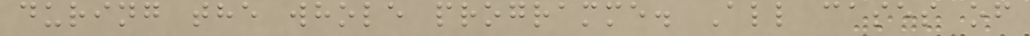during the whole programme. All cases of
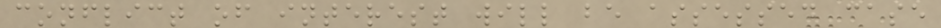conflict of interest will be assessed case
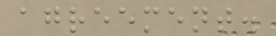agreement.
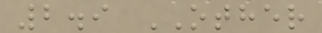2.9 OTHER
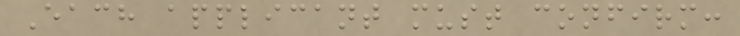Each applicant must confirm:
